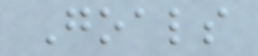Goals
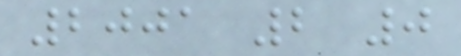2001 2 0
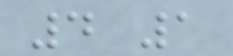4 1
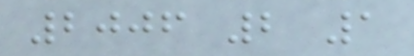2006 2 1
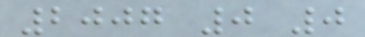2007 0 0
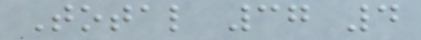Total 37 4
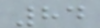84
